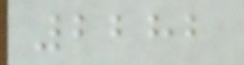2282
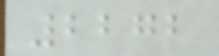2272
